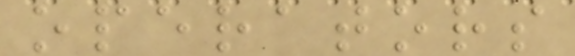operators
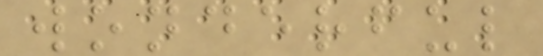wonderful
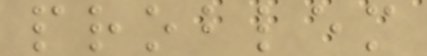problem
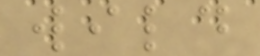wild
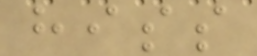hiss
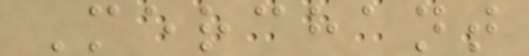Merchant
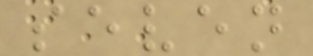seven
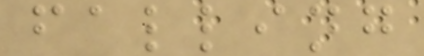falling
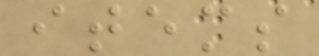items
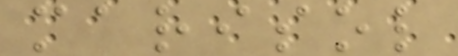marisol
